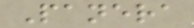Panera
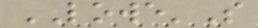LOWE'S
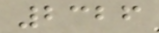2326
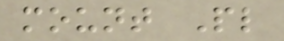mount Pl
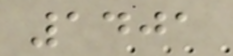1401
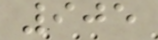905
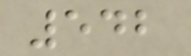542
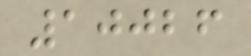10026
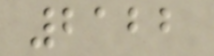2122
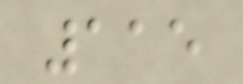115
